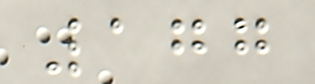177
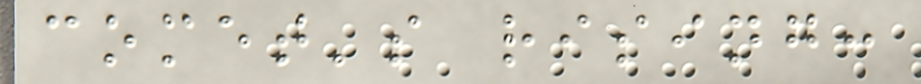comet's rising:
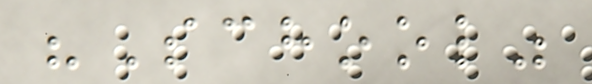"School"
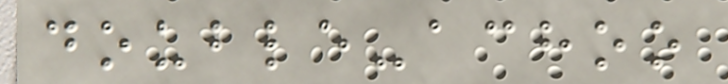double-achoo
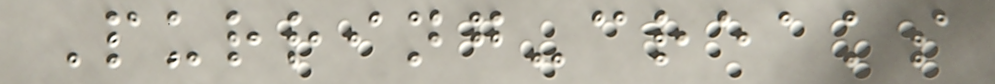Purring-creaks
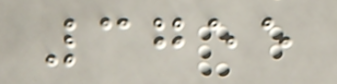3755
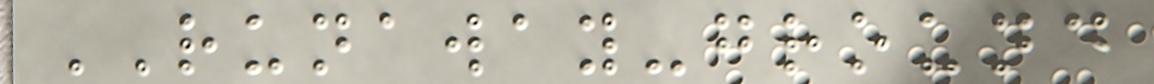RUNAWAY-ground
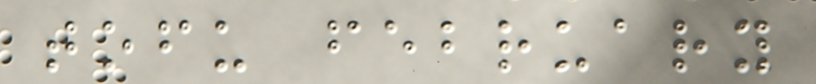tofu february
